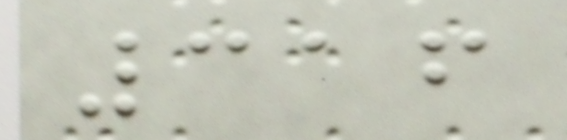316
